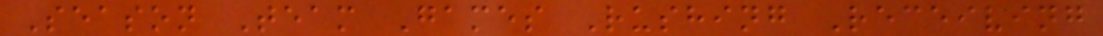Season Team Games Rushing Receiving
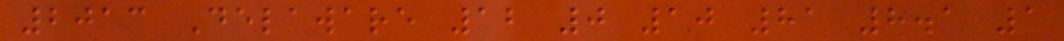2013 Delaware 12 0 10 81 8.1 1
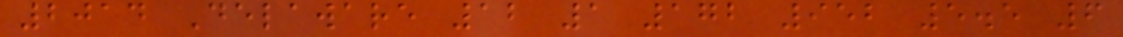2014 Delaware 12 1 172 952 5.5 6
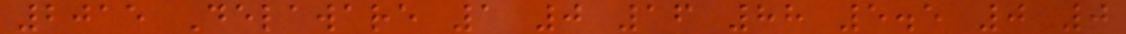2015 Delaware 1 0 16 88 5.5 0 0
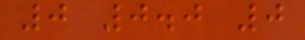0 0.0 0
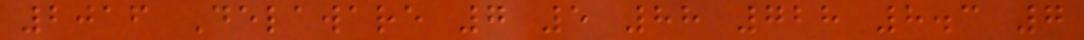2016 Delaware 7 5 88 728 8.3 7
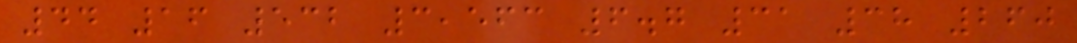44 16 532 3,563 6.7 31 38 260
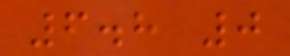6.8 0
